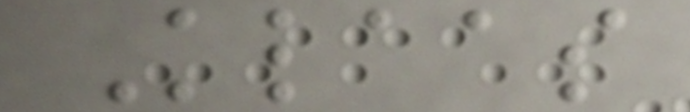Klaas
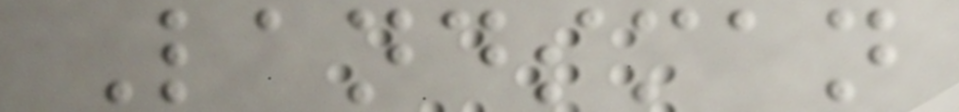Landsman
